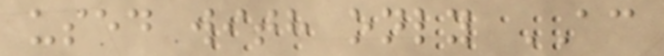used with only AC
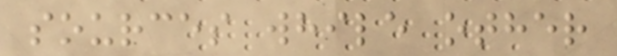sources while other
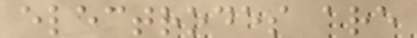electrodes are
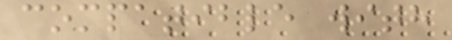compatible with
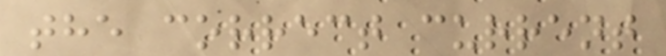the correct current
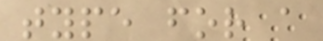type for a
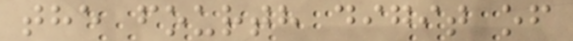the fourth digit of
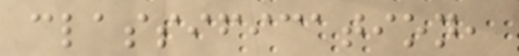classification,
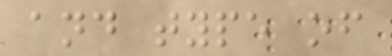and type of
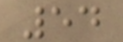54
